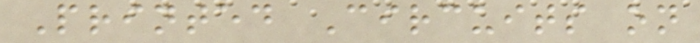Printed Circuits on
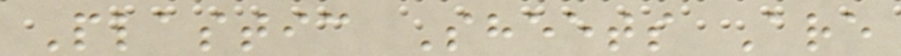Plastic Sheets Are
